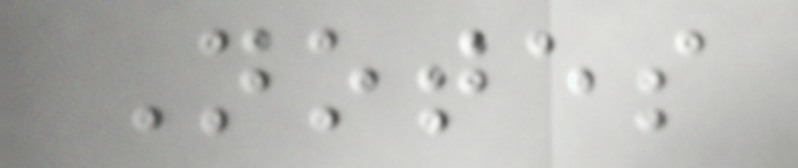Notes
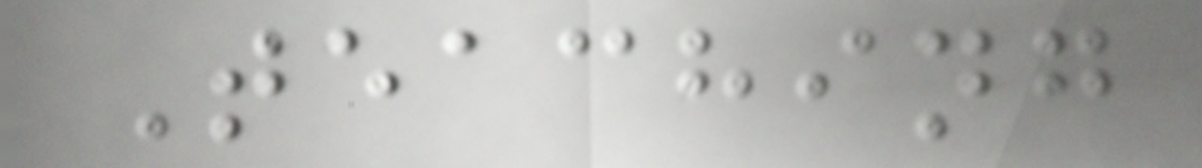Teaching
